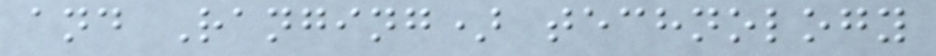and Ranging) technology
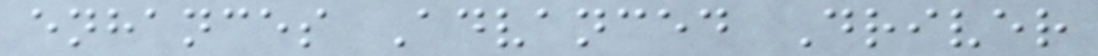enhances Advanced Driver
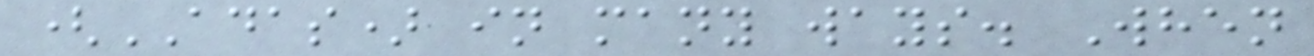(ADAS) in many ways. When
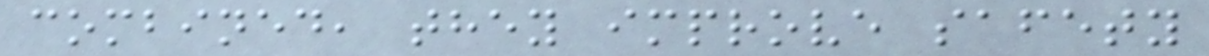combined, they improve safety
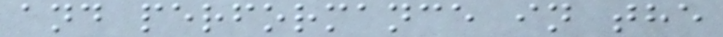and performance in the
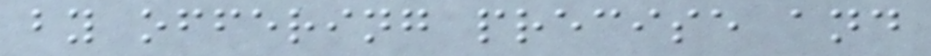by offering precise and
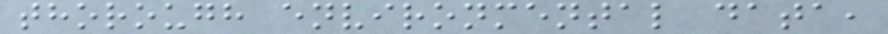thorough environmental data,
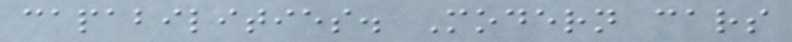capabilities. Modern cars
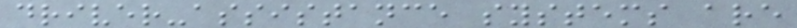driver-assistance systems are
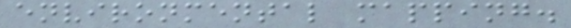environmental mapping.
